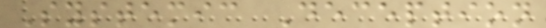Systemic Deception
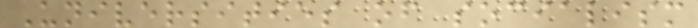Universities of socialism
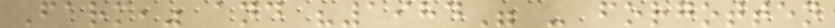Farm," and "1984" - forgotten
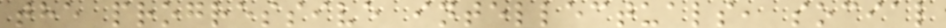the progressive intellectuals, social
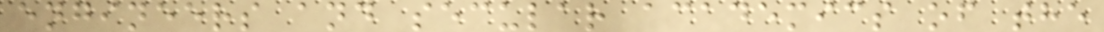engineers and secular academics of the
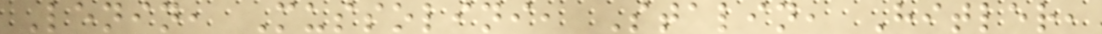Lenin, Mussolini, Stalin, Hitler,
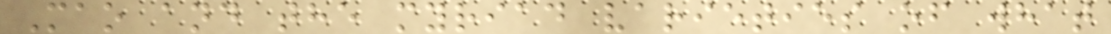Mao and the myriad varieties of what
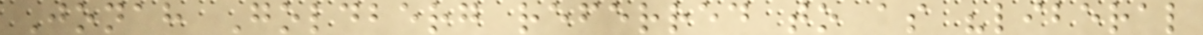Jonah Goldberg referred to as "liberal
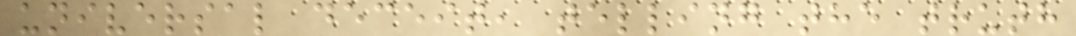universal deceit, telling the truth
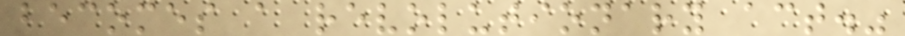becomes a revolutionary act."
